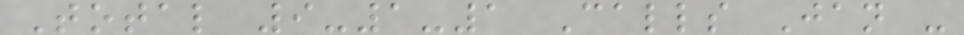Total 9-1-1 Calls Jan -
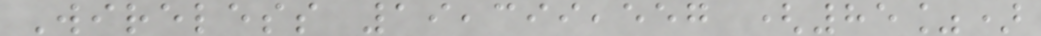Wireless 19,399,557 (85%)
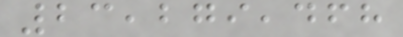23,279,468
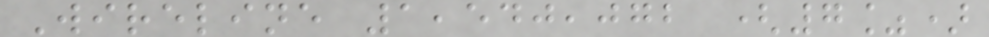Wireline 1,540,072 (7%)
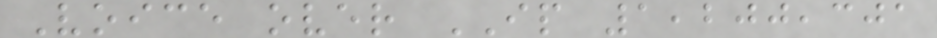Voice over IP 1,200,301
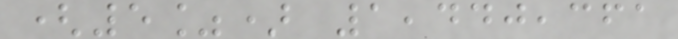(5%) 1,440,361
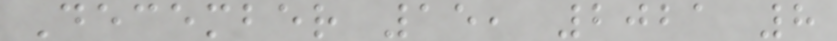December 15, 2021 8
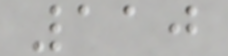110
